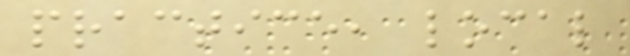practice, local
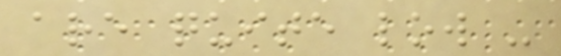are quite low -
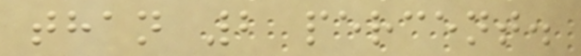than 2 percent.
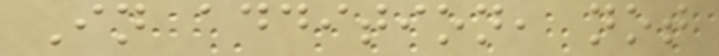In addition, not
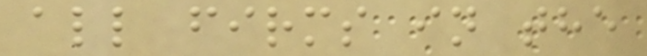all firms in the
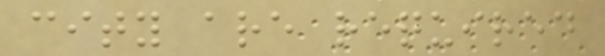city are required
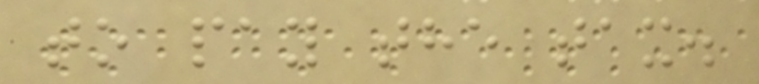to pay the tax.
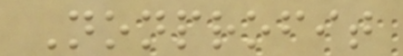Nonprofit
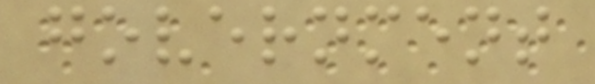government
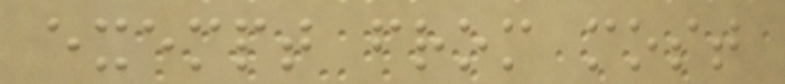exempt from most
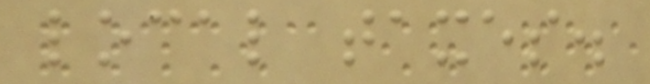local taxes.
